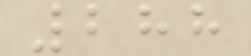288
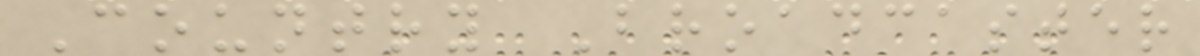Country Broadcaster
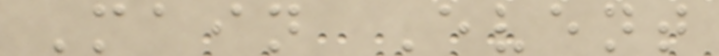Main Event
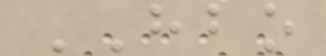HBO
